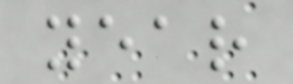year
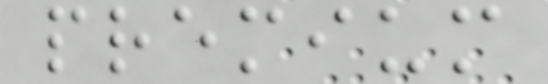premium
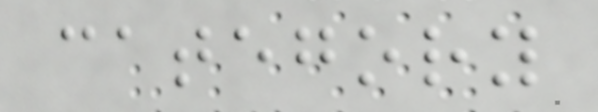category
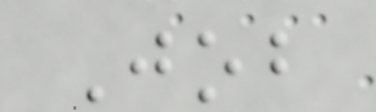Job
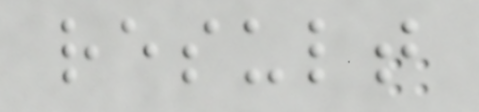result
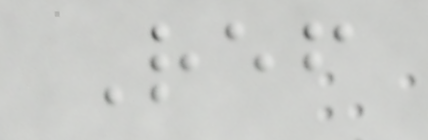Ref
